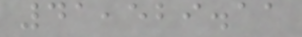41,529.11
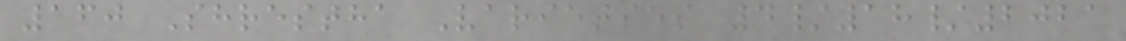160 Shrestha Varieties 4/18/2021
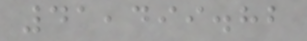41,499.82
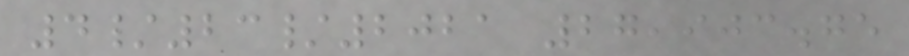4/23/2021 27,903.75
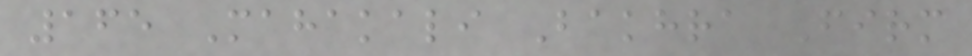165 Mahakali Bakhra Firm
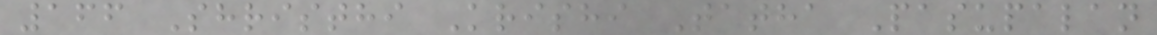166 Shristhi Krishi Tatha Pasupalan
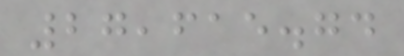27,615.74
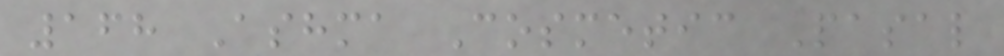168 Ashma Cosmetic Pasal
